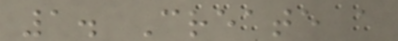1. Create a
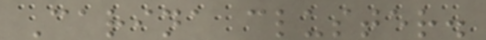Carina cluster.
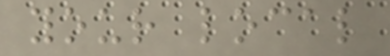your local
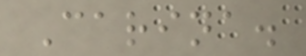Carina.
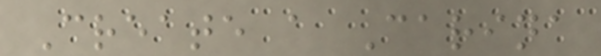Create a Carina
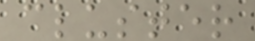cluster
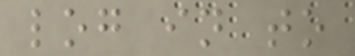log in to
